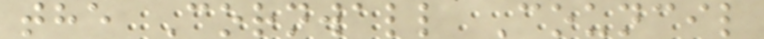the Cornwall Council
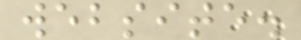website.
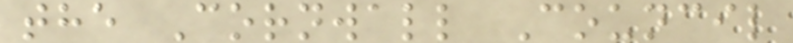the Cornwall Council
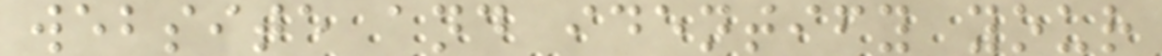website and identify your
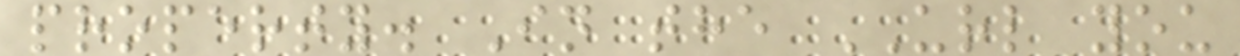property. In the URL you
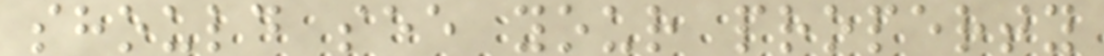should see your property
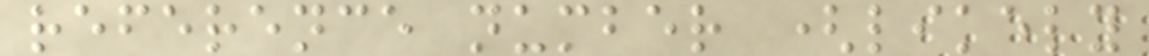reference number (likely
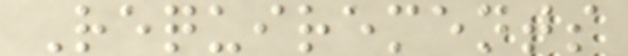Requirements
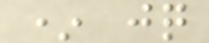* jq
